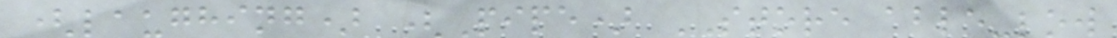(laughing) (Pipe) STORE able-low
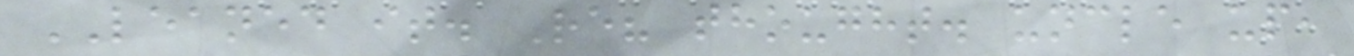LEANED it. Re? thought. uncle up,
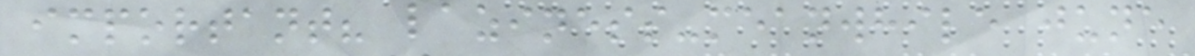important? laziness-meanwhile june
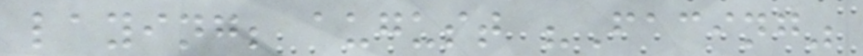laying; august "Facing"
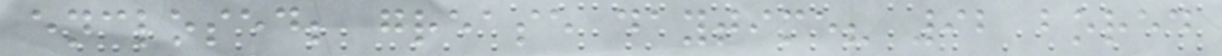enclosed; grease daytime? 92 bored
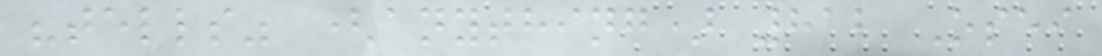"tells" (anything) 812 Osei
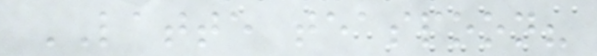LATTE teaspoon?
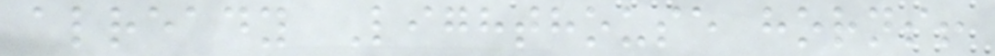already Lighthouse horns!
